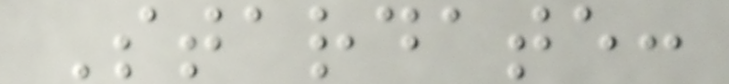Stardate:
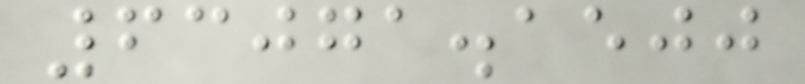63071.1500
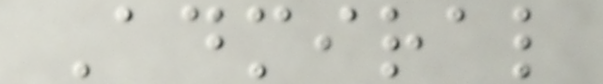Admiral
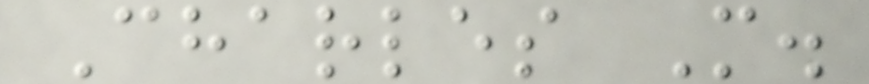Charles M.
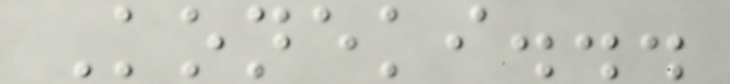Koneki...
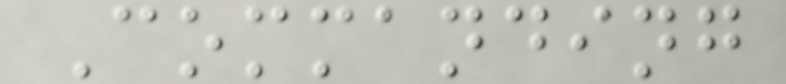Commanding
